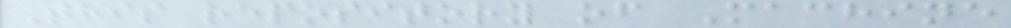This repository of Machine
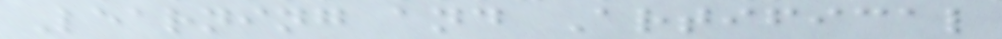Learning and Artifical
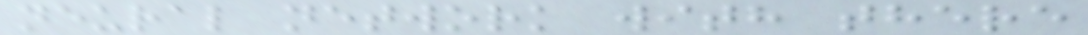neural network with there
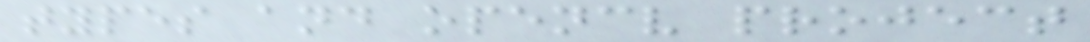types and opencv project
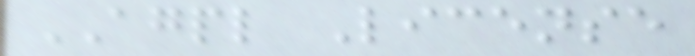AGPL License
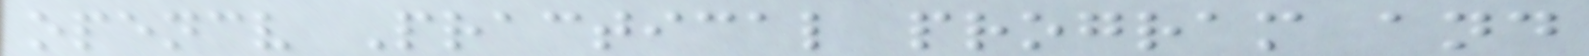opencv Practical program and
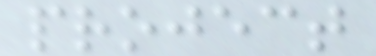project
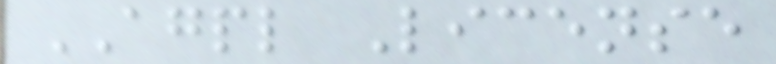AGPL License
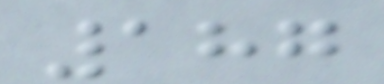187
